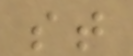st
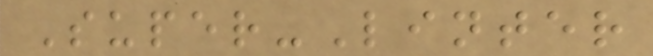Super-Linter
